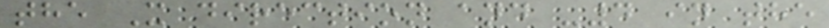the X direction and -4 in the
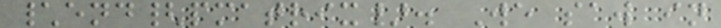\end{pmatrix}. We saw in
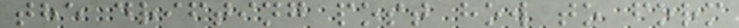the drifting post how to form
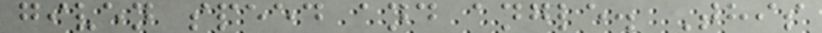given speed and angle. This
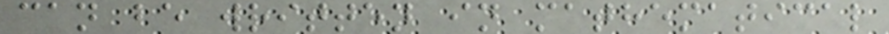can be written in mathematical
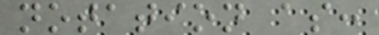notation as:
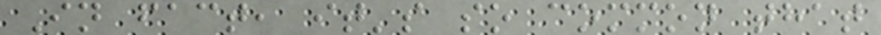In fact, it's so common that
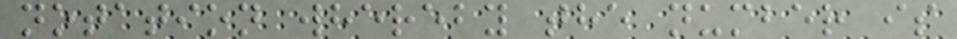notation whereby the number is
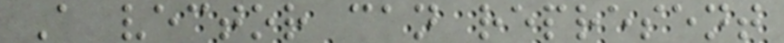A vector can represent
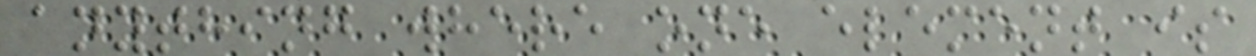anything where one element is
